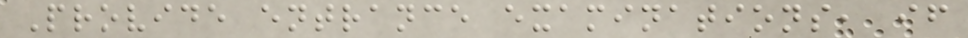Provide entrance examinations, if
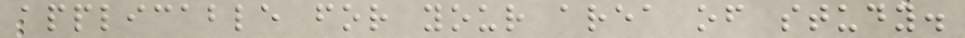applicable for your area of study.
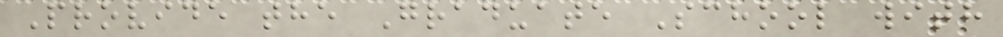Provide the Graduate School with
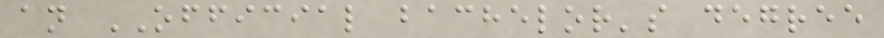an OFFICIAL bachelor's degree
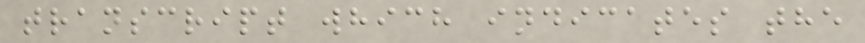transcript which indicates the
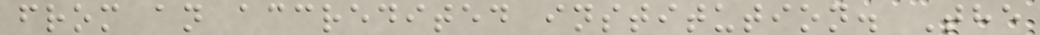from an accredited institution. The
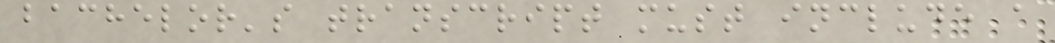bachelor's transcript must include a
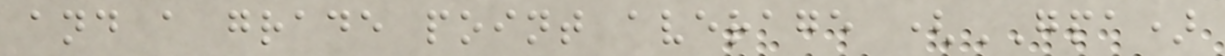and a grade point average (GPA)
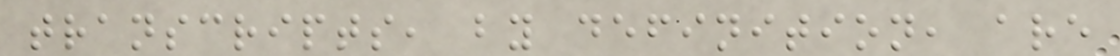transcripts, by definition, are
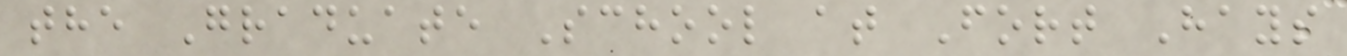the Graduate School at Fort Hays
